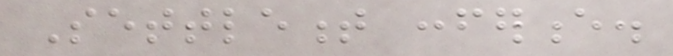Settlement conference.
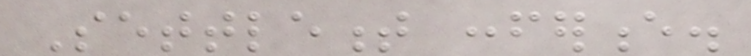Settlement conference.
